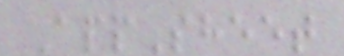AppSheet
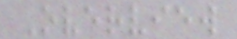Overview
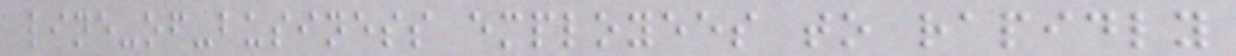line-of-business employees to rapidly
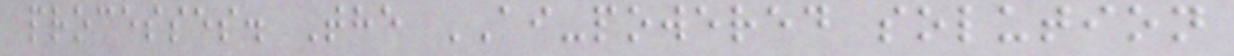processes. The AI-powered solution
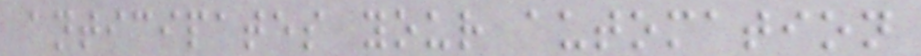anticipates your automation
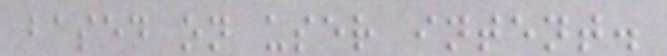based on user intent.
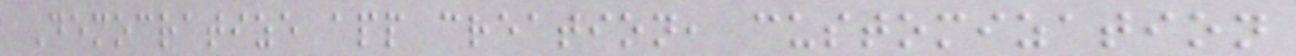Democratize app creation, customization
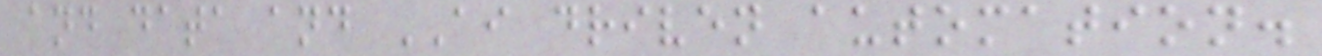and data and AI driven automation.
